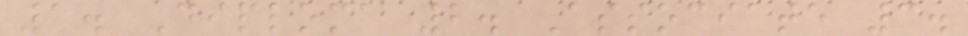1. Diploma 2. Associate 3.
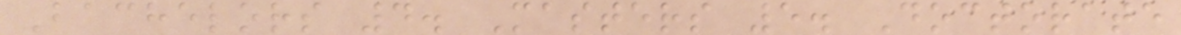Bachelors 4. Masters 5. Doctorate
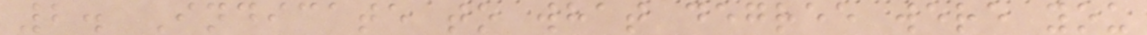2. Indicate to what degree were you
